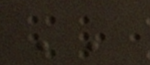''
